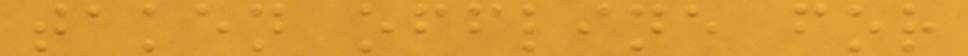taken offline for
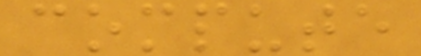compute
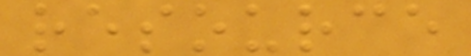resource
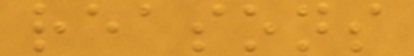reasons
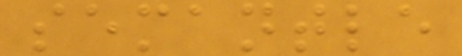semantle
